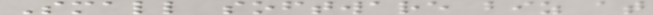Small software biz at
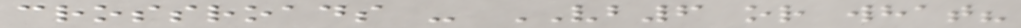crossroads - VB6 or what?
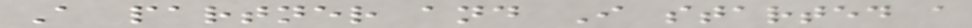A partner and I started a
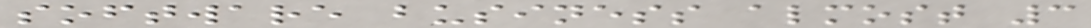software business almost 3
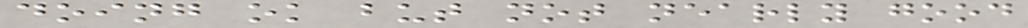doing ok but not nearly good
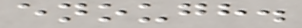enough.
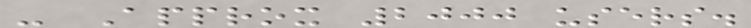- Approx 2000 users.
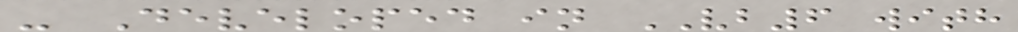- Developed in VB6 with
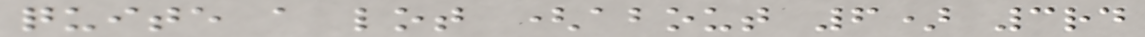quite a lot (about 6) 3rd
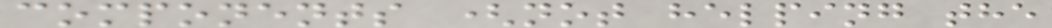components (not helping the
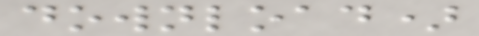download)
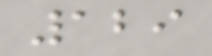129
